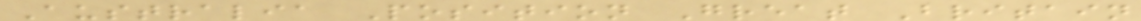Australia Position Great Britain
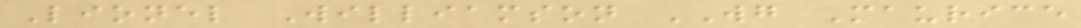Lionel Williamson WG Maurice
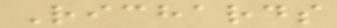Richards
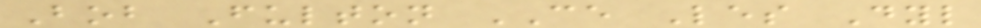Bob Fulton CE Les Dyl
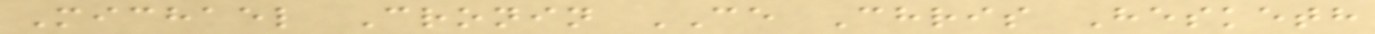Michael Cronin CE Chris Hesketh
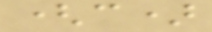(c)
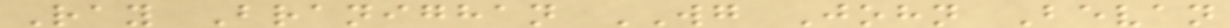Ray Branighan WG John Bevan
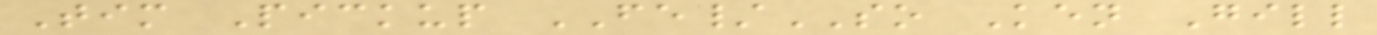Tim Pickup FE/SO Ken Gill
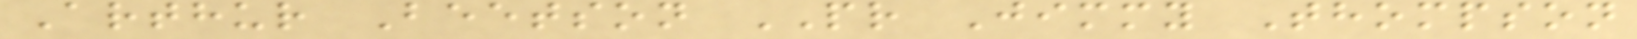Arthur Beetson PR Jimmy Thompson
